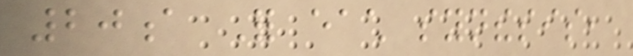20a For each synthesis,
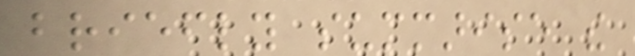briefly summarise the
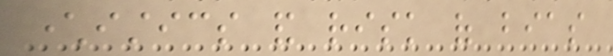characteristics and risk of bias
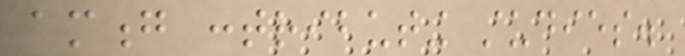among contributing studies.
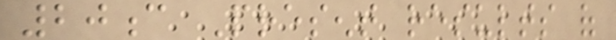20c Present results of
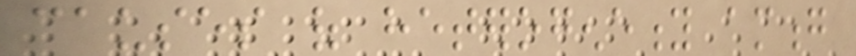causes of heterogeneity among
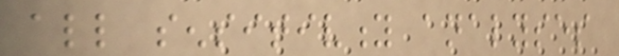all sensitivity analyses
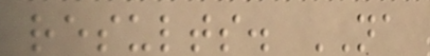results. NA
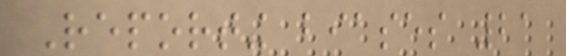Reporting biases 21
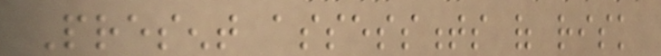Present assessments of risk
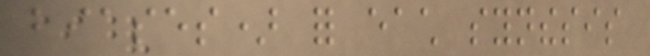biases) for each synthesis
